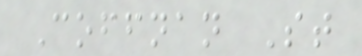Coffnan St
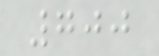700
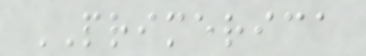PRIMERICA
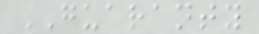GUARANTY
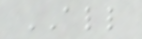ALL
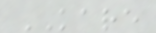KARE
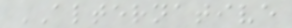ALTERNATIVE
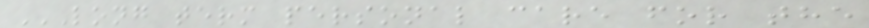LONG TERM PERSONAL CARE FOR THE
